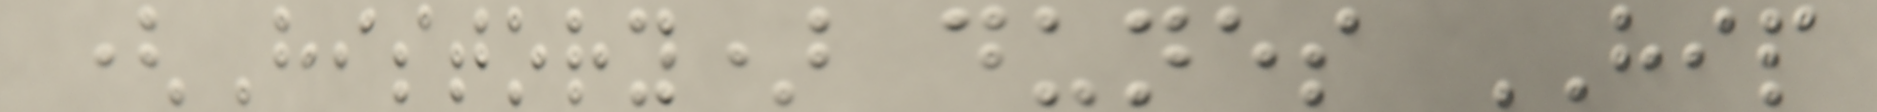(History) dunes HIP
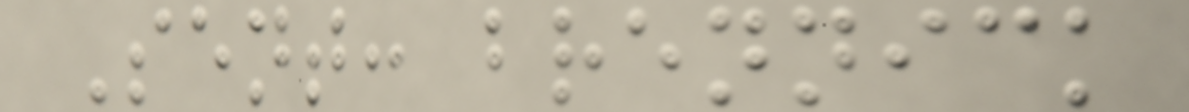Sent: brennick
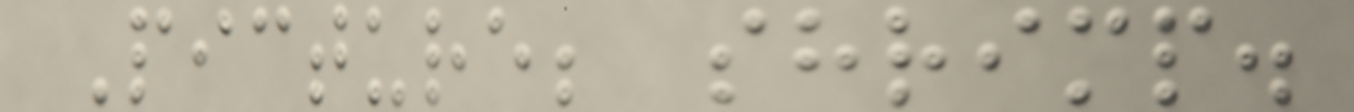Picture; shrimp.
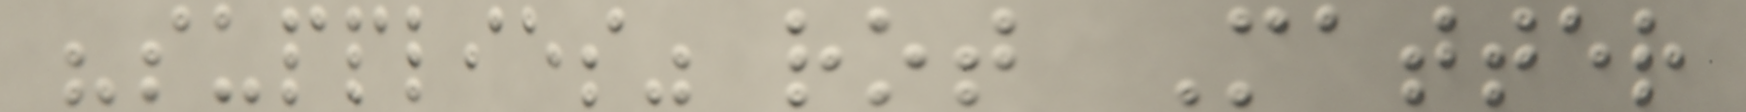"supplies" rot Matter
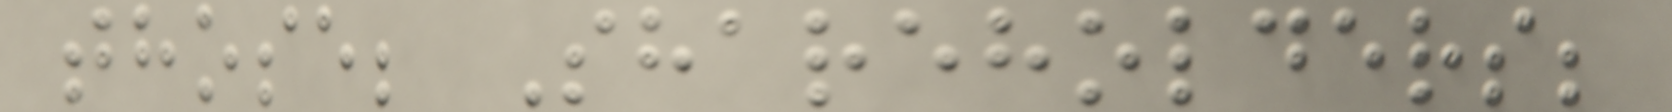those; Shareholders;
